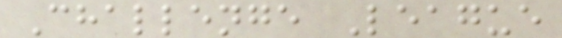Challenge League
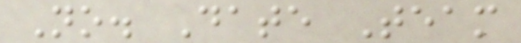No. Date Team
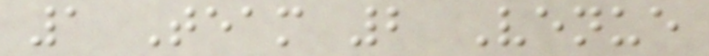1 Team 2 Venue
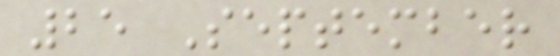25 September
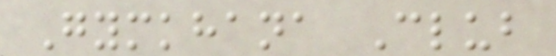Gymkhana Club
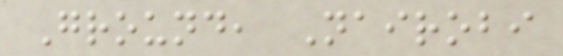Ground, Nairobi
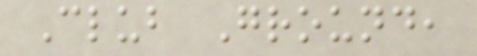Club Ground,
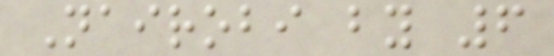Nairobi by 6
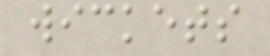wickets
